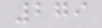279
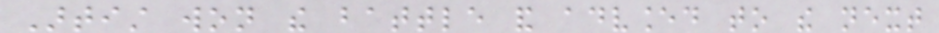Artist won the battle and advanced to the next
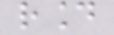round
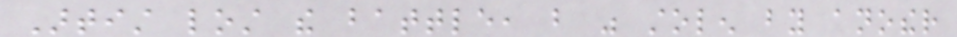Artist lost the battle, but was stolen by another
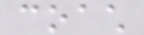coach
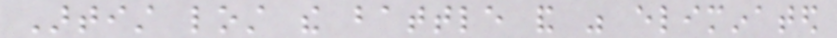Artist lost the battle and was eliminated
